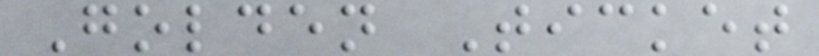Golden Ticket
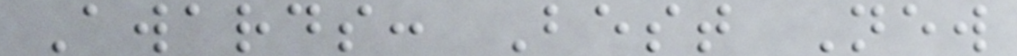Awards: Best New
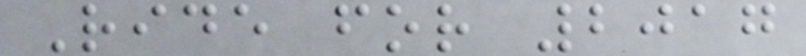Ride for 2017
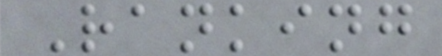Ranking
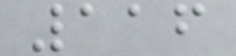116
